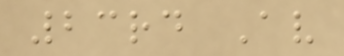23rd Av
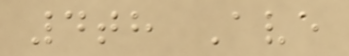4th Ave
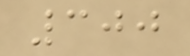300
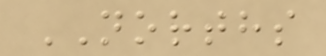NORTHS
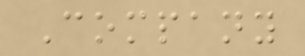Company
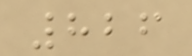826
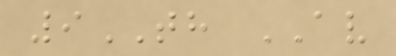9TH AV
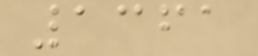1361
